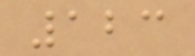123
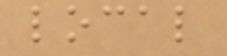local
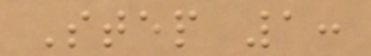Step 1:
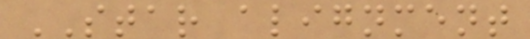STAR alignment
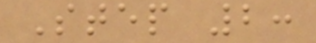Step 2:
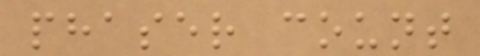phaser count
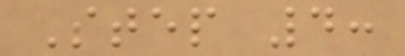Step 4:
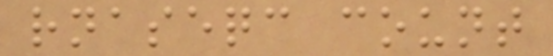rnaseqc count
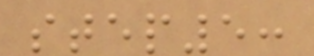step5:
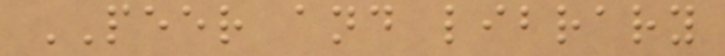PEER and library
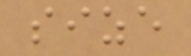size
